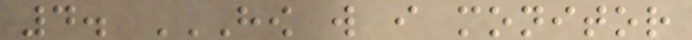4. HOW WILL I MONITOR
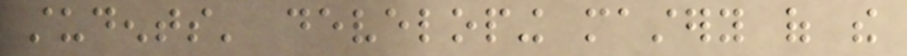students' developing mastery of the
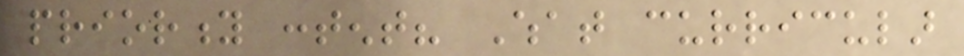priority content? What curricular
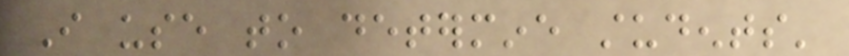I use to determine students'
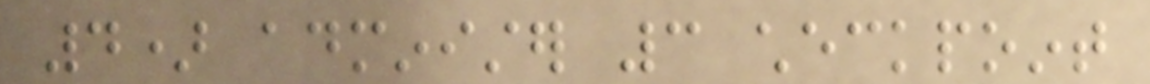4) administer 3 checkpoint
